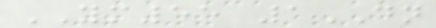YM55 1DN
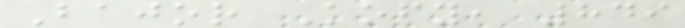Bajor Kofy, 849
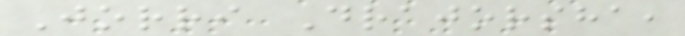Jorri Drajorsha,
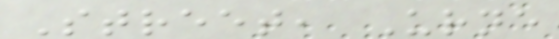Street, Urne
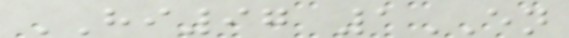HI97 1EN
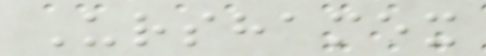Urshamex
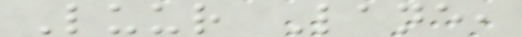Luur Lane,
